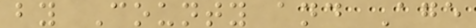by County and Age
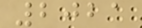2021
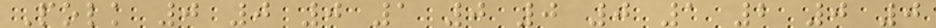Polk 0 0 0 1 0 0 0 1 2 0 0
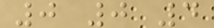0 0 4
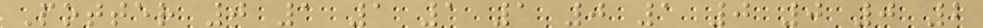Potter 0 1 1 1 1 0 1 0 0 0 2
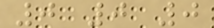0 0 0
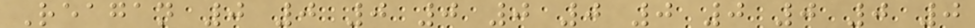Reagan 0 0 0 0 0 0 0 0 0 0 0
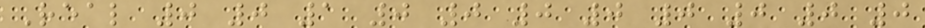Real 0 0 1 0 0 0 0 0 0 0 0
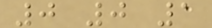0 0 1
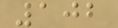102
